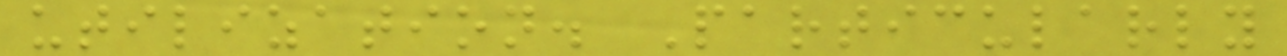utilization. Particularly
